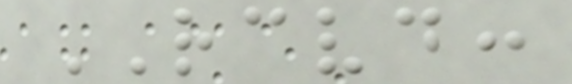RECEIVED:
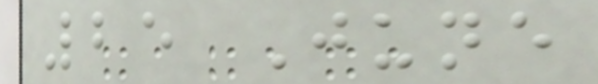25 June
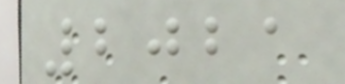2021
